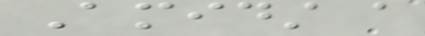Amidst a
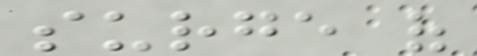surge of
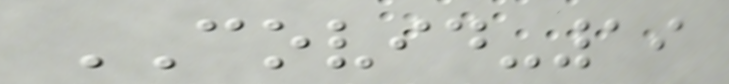COVID-19
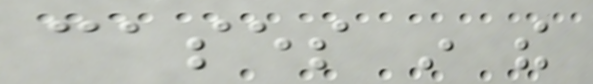cases in the
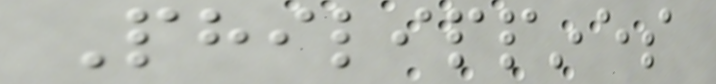Philippines
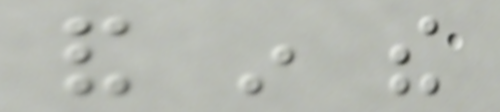and in the
